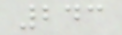243
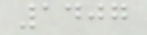1407
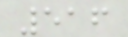516
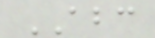ABC
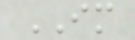IM
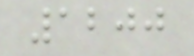1200
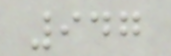947
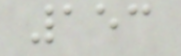153
